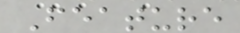Feature
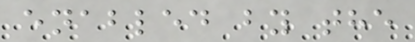enabled by the
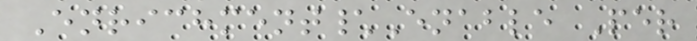Enrichment\Enable Per
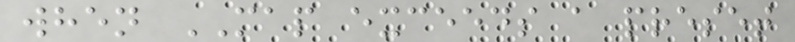when MAP exceeds a preset
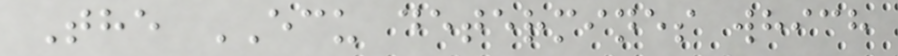The ECU determines which
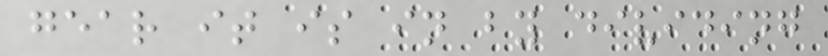gear it is in by dividing
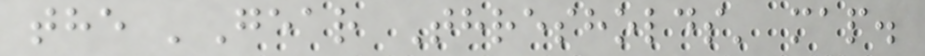the 'Gear Thresholds' map.
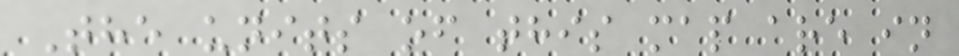The units of this map are in
